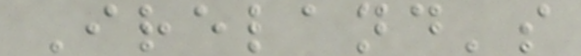Ireland's
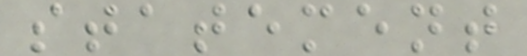statement
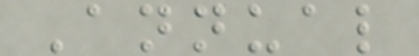Annual
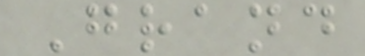Grand
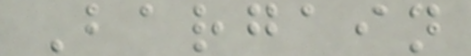Bargain
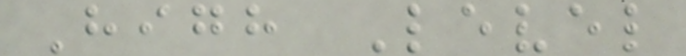High Level
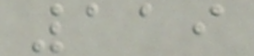119
